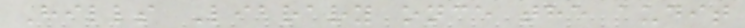Hills Library once the audit
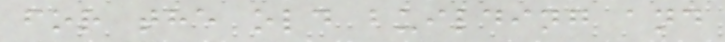for the old building and
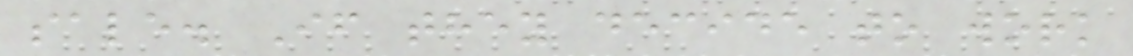sale. If they decide to work
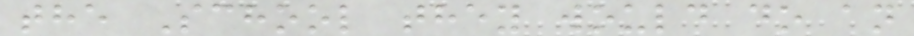the School they would do an
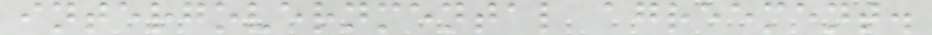intergovernmental agreement.
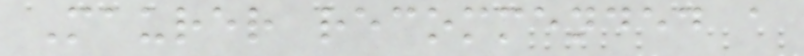Maurer recommended a
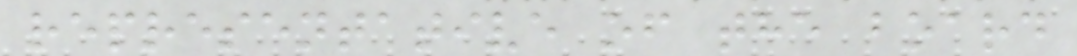representative of the board
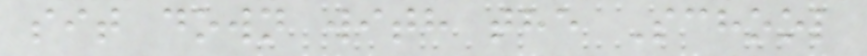sit down with the School
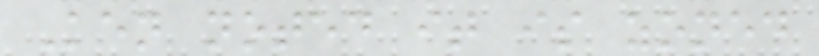Ken noted it is zoned
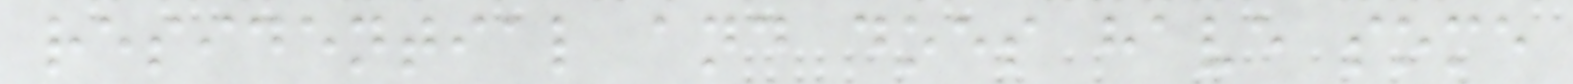residential and does have some
